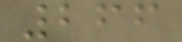266
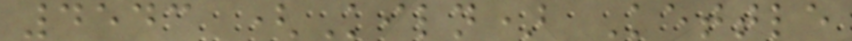4543 (Kiln) Kettle
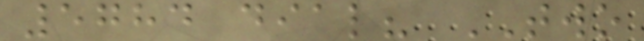5784 dial? TWO
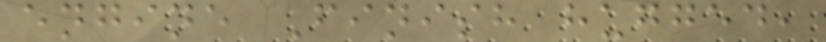engine Finish hugged,
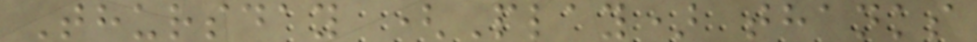Thursday (Play) thanks
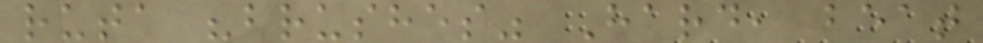ruta "brushes" Hard, beat
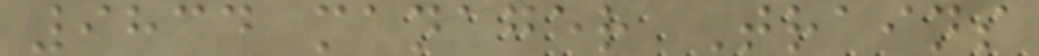9834 manager Trains
